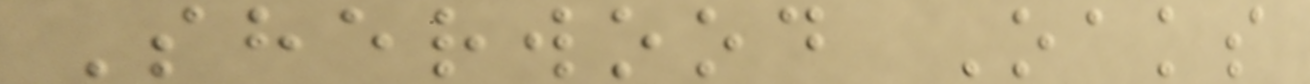Sherwood Oaks
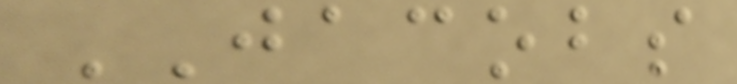JACOBS
